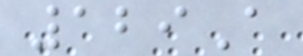129A
